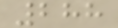288
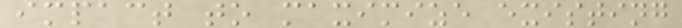impact to maximize existing
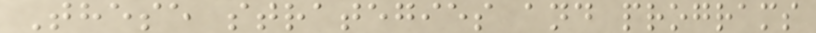These strategies and programs
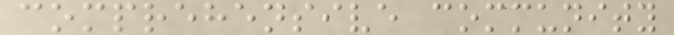comprehensive community
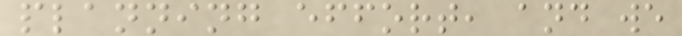planning effort, and we
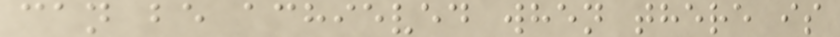can be achieved when there is
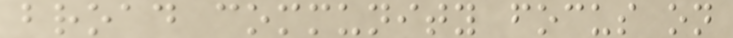broad community focus on
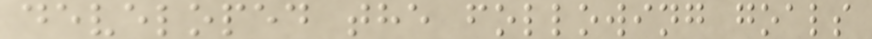developed the following goals
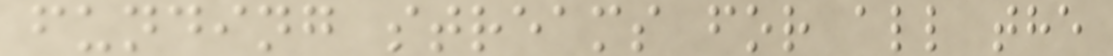funding streams for all the
